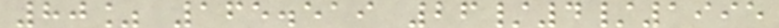80% 165.519 26/4/1995
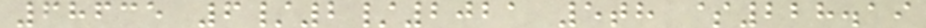68635 6/2/2021 5th $228.19
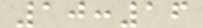10:16
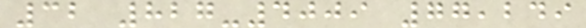32 827-4009 77,249
